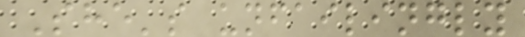She's unfailingly
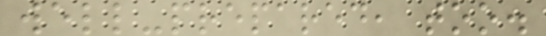well-prepared, too.
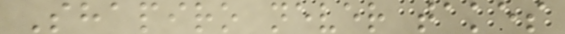Shapiro never takes
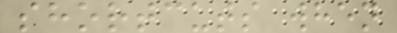shortcuts when
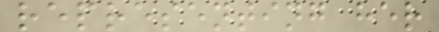representing her
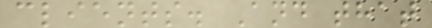clients. And that
